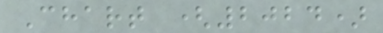Chart (2024)
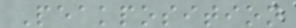Peakposition
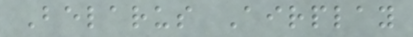Belarus Airplay
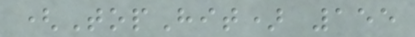(TopHit) 155
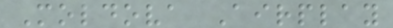Moldova Airplay
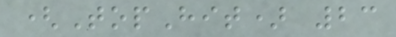(TopHit) 23
